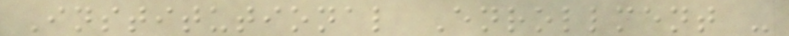Institutional Enrollment -
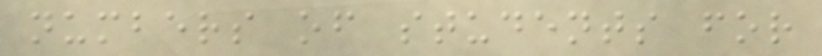numbers of students for
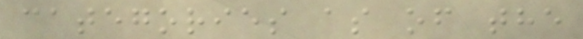categories as of the
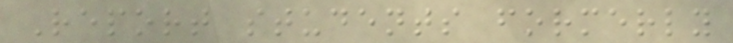Report students formerly
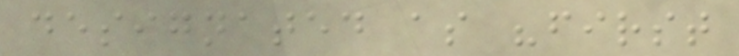designated as "first
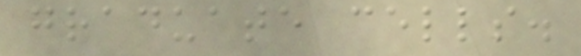graduate cells.
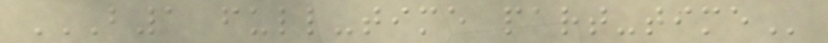B1 FULL-TIME PART-TIME
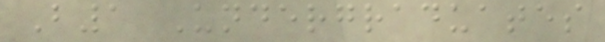B1 Undergraduates
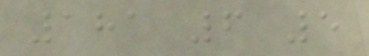181 6 5
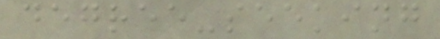degree-seeking
